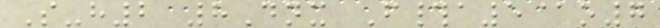S-h2 8Dnx F#a5@o7
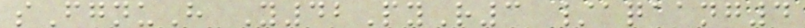sFgnuH Y42PyR3 /aqaang4
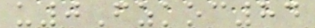u0Fzkoc84
